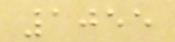1055
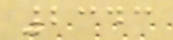2343
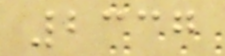2337
